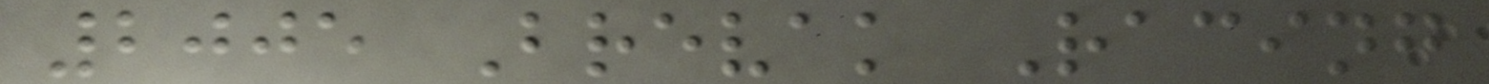2005 Brevak Racing
